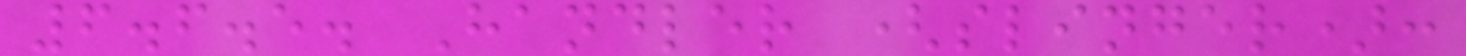6.6.5. Handler (slinger):
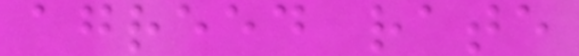agreed rate
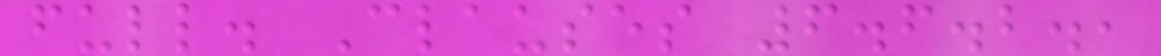full. Clauses 6.6.2.,
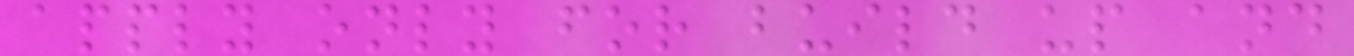apply only for build up and
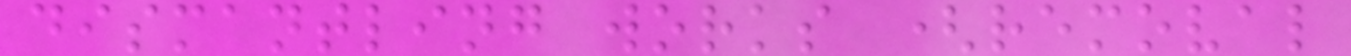dismantling works (removal
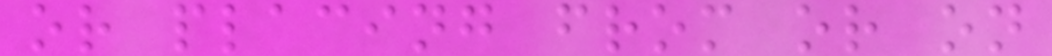or placing from or on
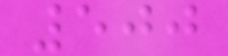500
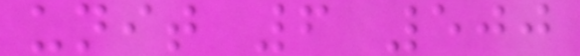unit 6 500
